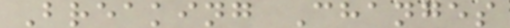Breaking Changes
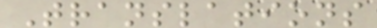Translations
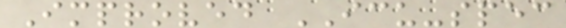Improved ICU-spec
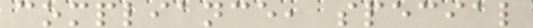compliance, special
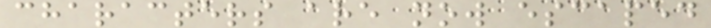characters are now escaped
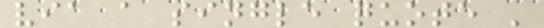via a single quote '
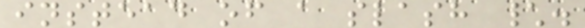instead of a slash \.
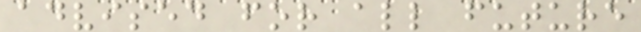advised for all future
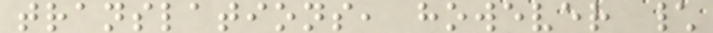translations, however \
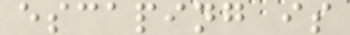escaping is
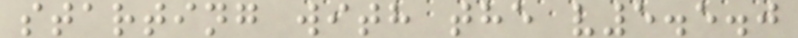starting with the v5.5.0
